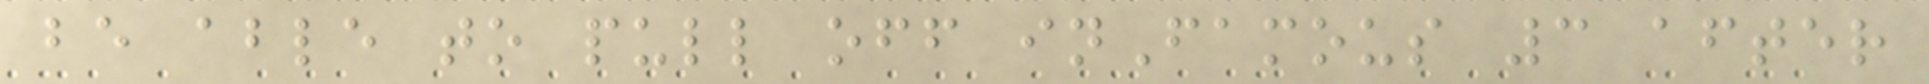be able to pull off inFamous 3 after
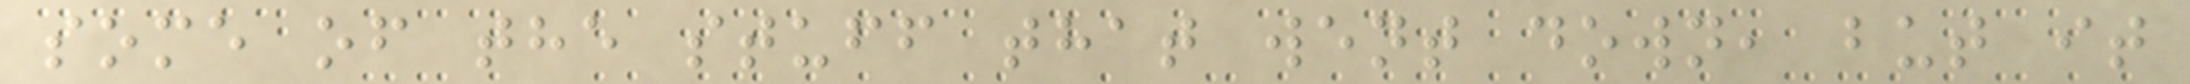some of the stuff that went down, but it
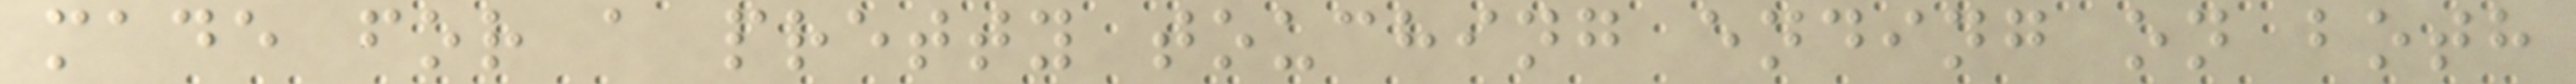made for a pretty touching ending on both
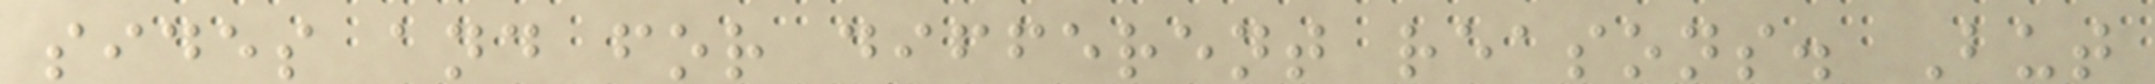sides and for different reasons. But
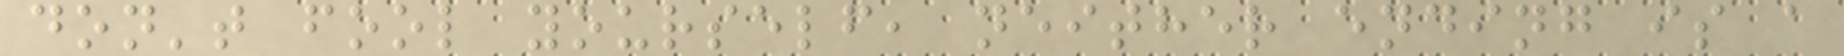don't fool yourself, neither ending is a
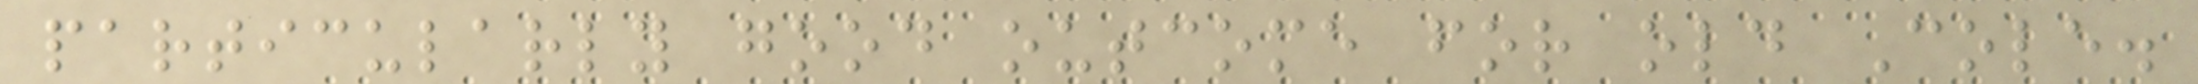particularly good outcome for old Cole.
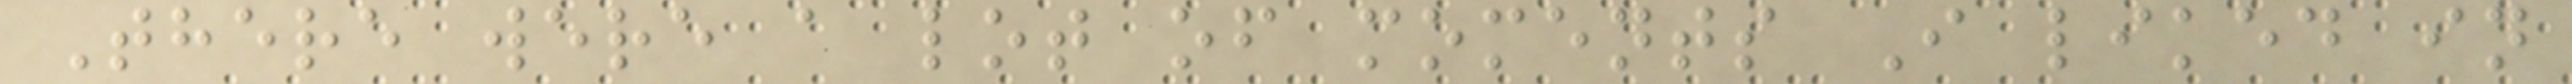There were a lot of moments I liked in
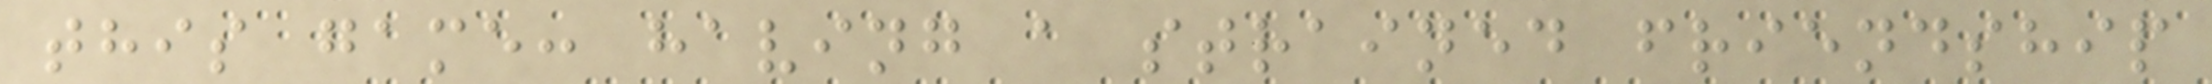this game: having a strained friendship
